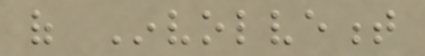of Involvement
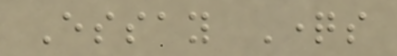Essay Questions
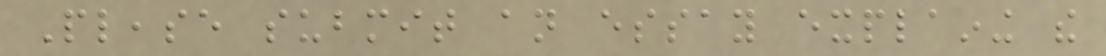Please submit an essay explaining the
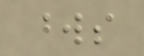words
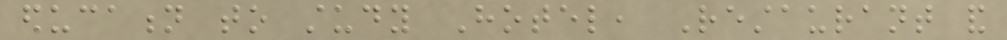education to study Hotel, Restaurant and
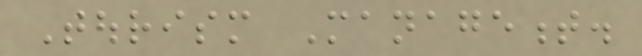Tourism Management.
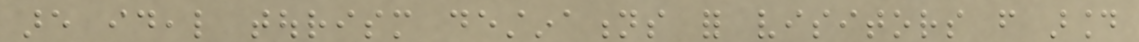are ideal tourism destinations for visitors from around
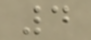4
